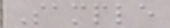Sample
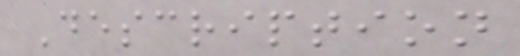Description
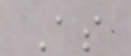As
